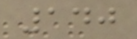140
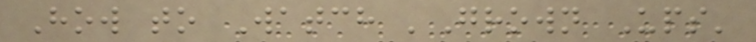How to Watch 'Grown Ups'
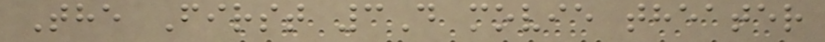The First 3D movie theater
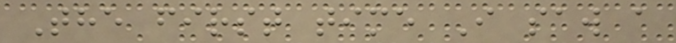The first time I saw a
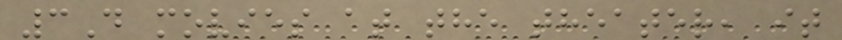3D movies at the theater, it
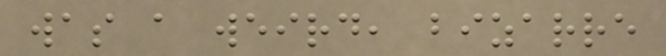was a weird, bizarre
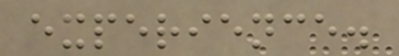experience.
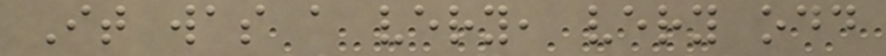It was a very, very odd
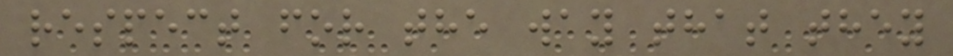respect for the way that they
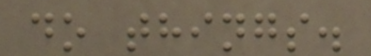do things.
